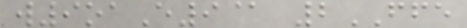w9oaE9@ 2FFE
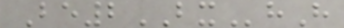Be2BXhH
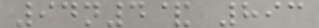94n4& 893
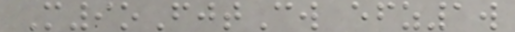M9oFjtCw efz1w
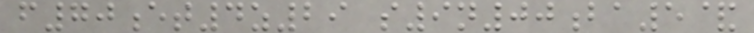f70et4z29 s9n00ba5&
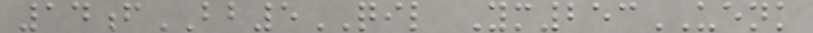14fBB5QIL Ym253UENK
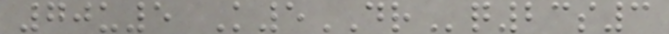70u5 K5DRq23s3
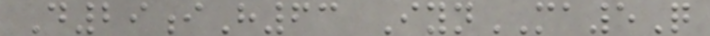D29iH63 IynMA5Q
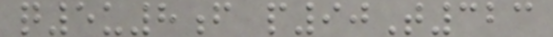q5u8f p90T323
